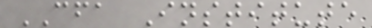CFA Institute
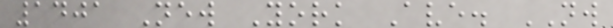1401 New York Ave. NW
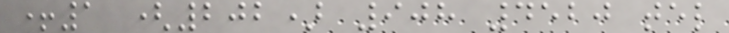+1 (202) 908 4520 tel
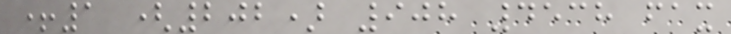+1 (202) 908 4538 fax
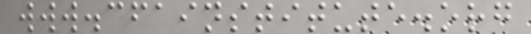www.cfainstitute.org
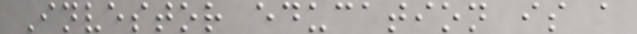Investor education is a
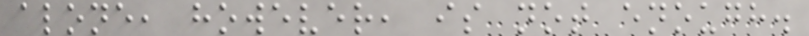alone, however, is not enough.
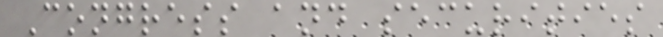Congress and securities
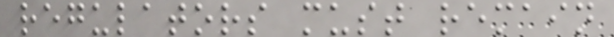regulators must remain
